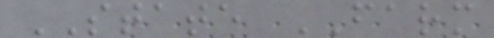STATE FARM
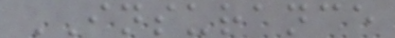INSURANCE
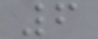6
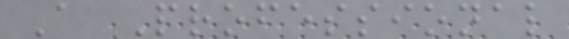A Professional
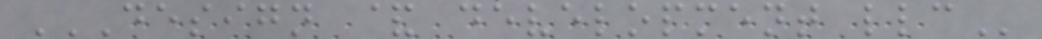DESIGN & DEVELOPMENT LLC
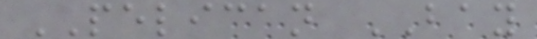PELICAN BAY
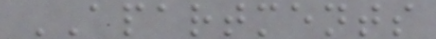APARTMENTS
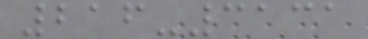216-3131
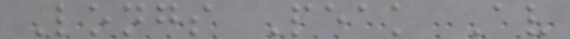Longs Peak Av
